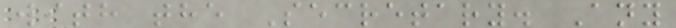with the Secretary. Any
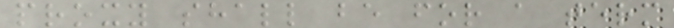proxy shall be for a term
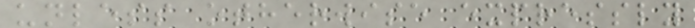unless otherwise expressly
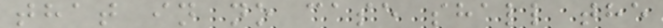that in no case shall the
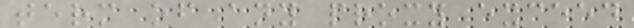term of any proxy exceed
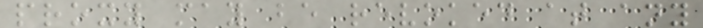proxy may be revoked at any
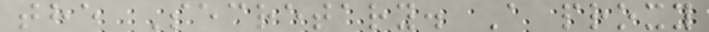the Secretary. A proxy
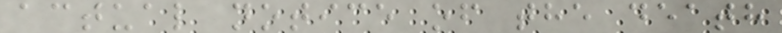actual notice of the death
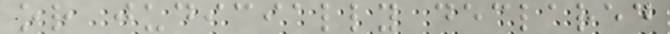or judicially declared
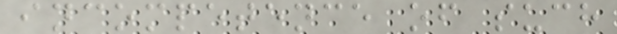incompetence of such
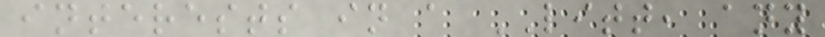interests in a LITT, any
